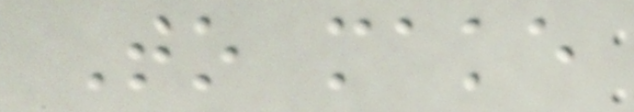To make
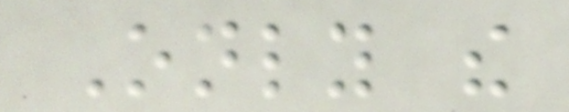Only the
